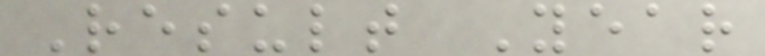Result Year
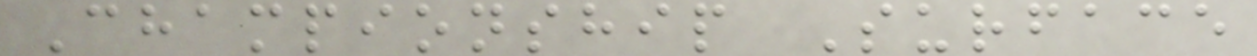Championship Surface
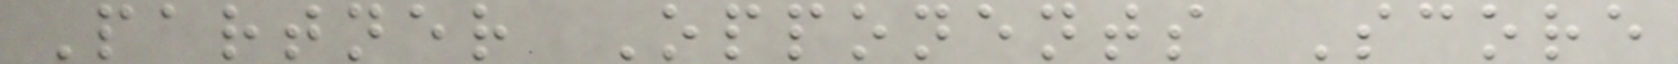Partner Opponents Score
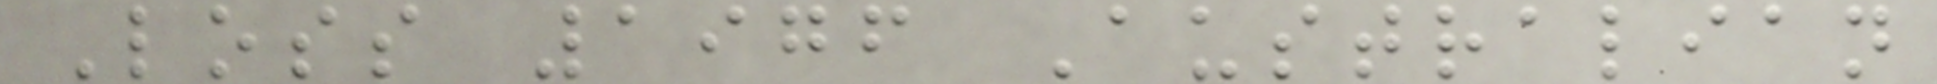Loss 1976 Australian
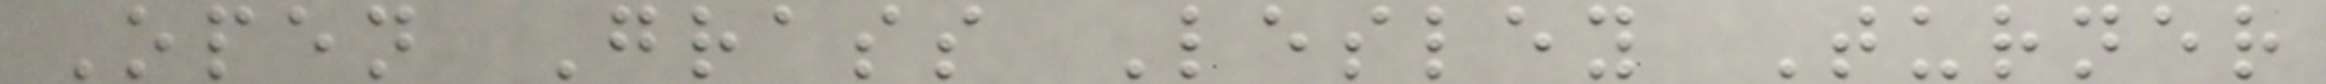Open Grass Lesley Turner
